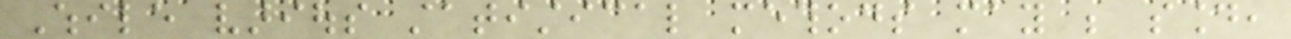While various statistical methods may be sound,
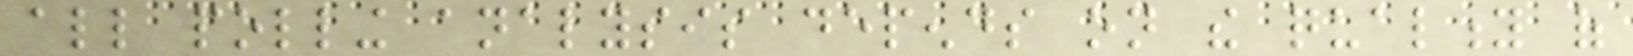all polling analysis depends on the quality of
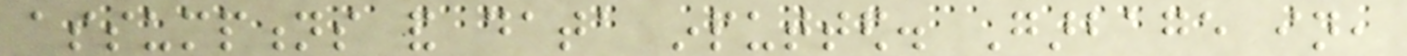assumptions and data inputted. Garbage in,
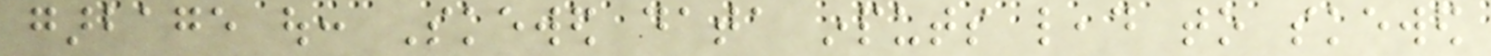garbage out: Skewed data inputs lead to skewed
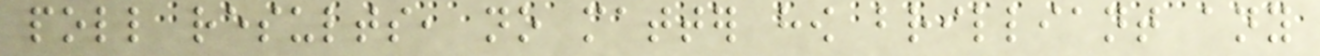poll results, no matter how brilliant any
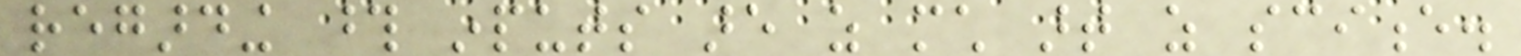regarding those inputs are as much art as science.
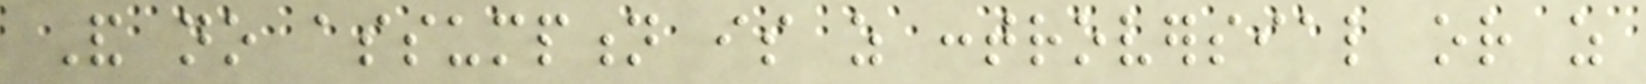And no assumption is as controversial or as
